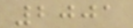2001
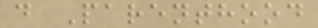d Parenthood
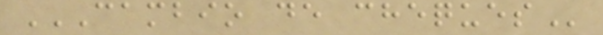CAMBIO DE CHEQUES
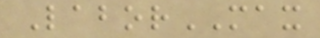LaborMAX
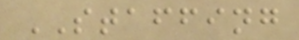STAFFING
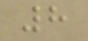8
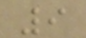9
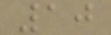10
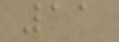11
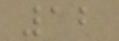12
